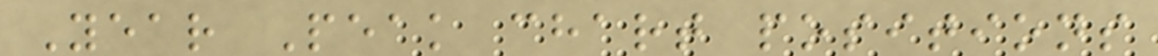Year Peak chart positions
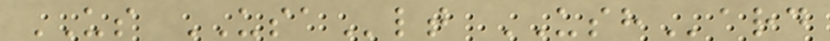US USAlt USHard
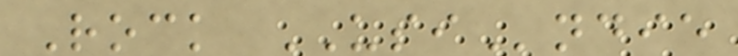Rock USIndie
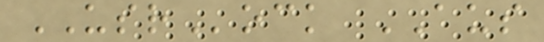USRock AUS
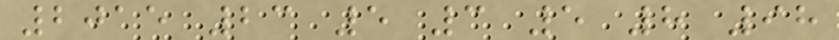2015 23 5 3 5 8 98
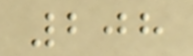208
